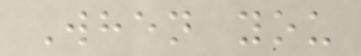When you
